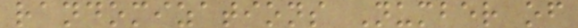randomizations Number of
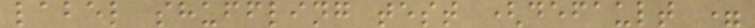label shuffling test (default =
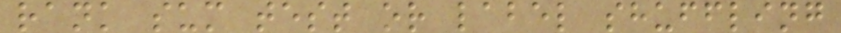rank sum test or label shuffling
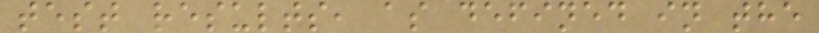test results, as defined in the
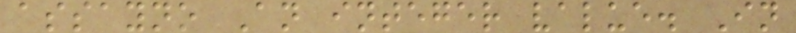assayno An integer value. In
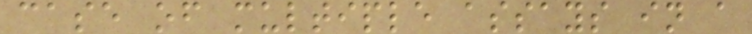case of multiple assays in a
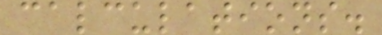calculations.
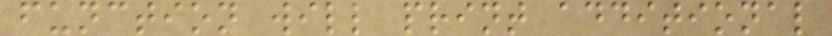function will print additional
